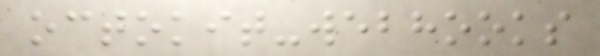octokit-webhooks
